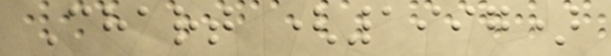Chart (1997)
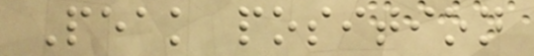Peak position
